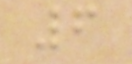6
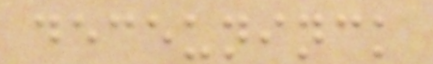deceuninck
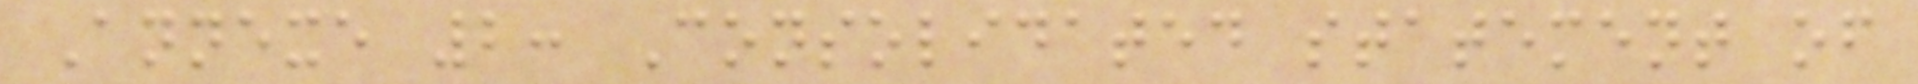Annexe 2: Consolidated statement of
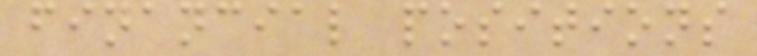financial positions
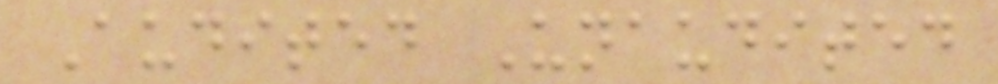Audited Unaudited
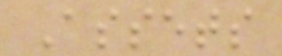Assets
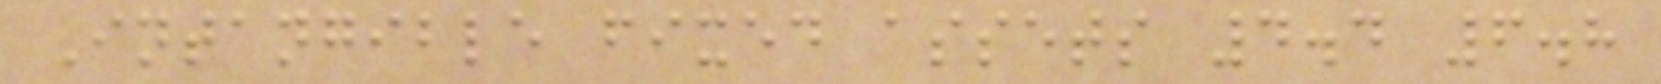Intangible fixed assets 4.4 6.8
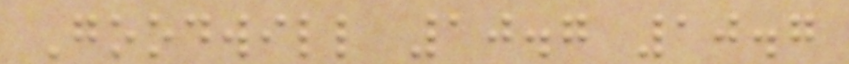Goodwill 10.7 10.7
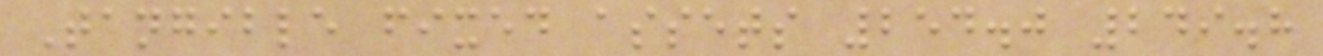Tangible fixed assets 254.0 249.8
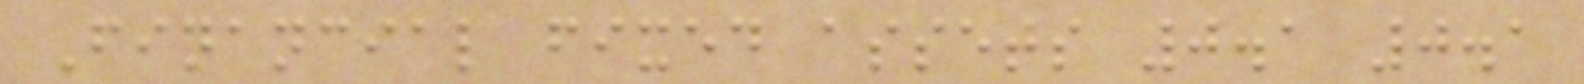Financial fixed assets 0.1 0.1
